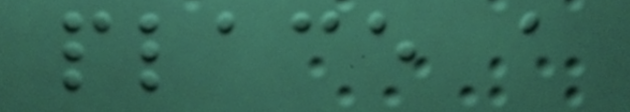place a
